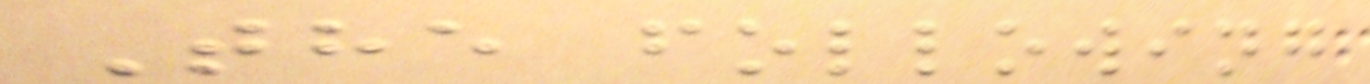The following
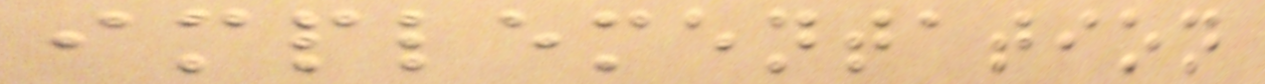implementation
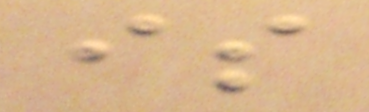is
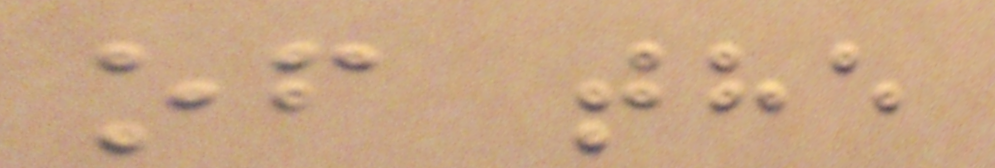of the
